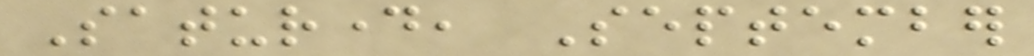Saturday, September
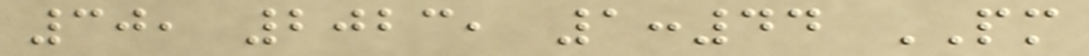30, 2023, 1:44 PM
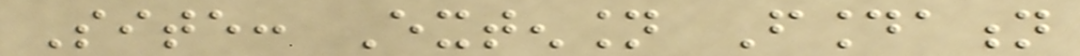Site: Extension Foundation
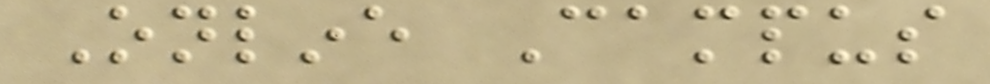Online Campus
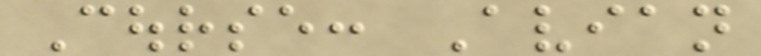Course: Avian
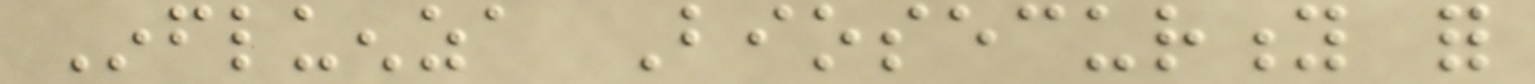Influenza Biosecurity for
